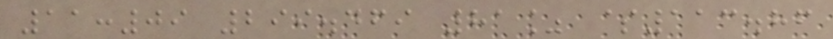11:09 299.469 81% $113.86
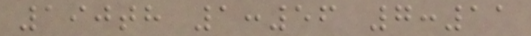190th 1:56 7:11
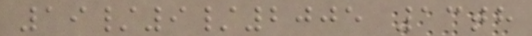19/9/2005 13th
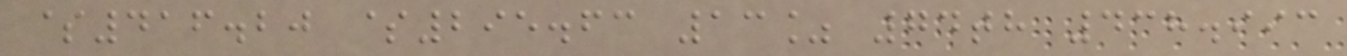$416.20 $295.63 13% 74th 438.993
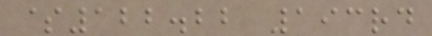$122.22 193rd
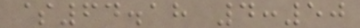$64.18 4:50
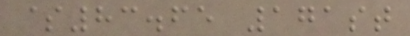$83.65 171st
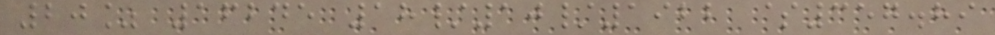20% 16245 18/10/1922 $357.89
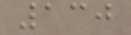130
